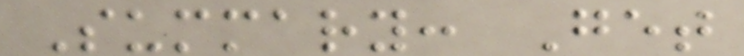Summary: Get
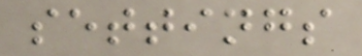settings
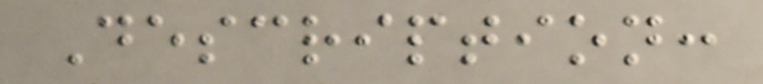Description:
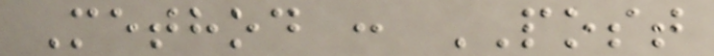Method : POST
